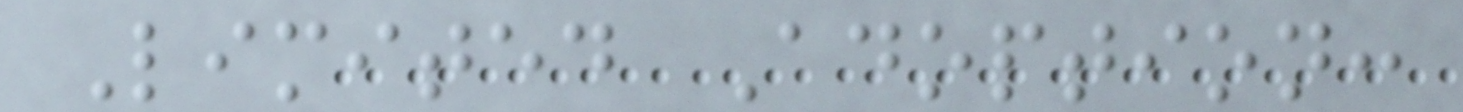Limited Adoption:
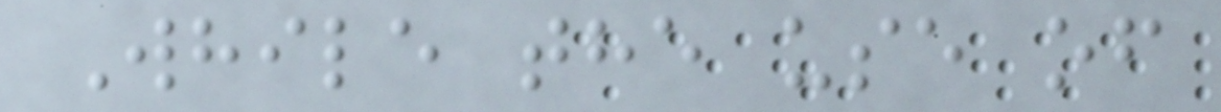While the use of
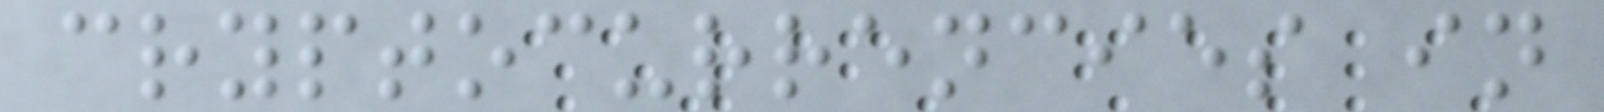cryptocurrencies in
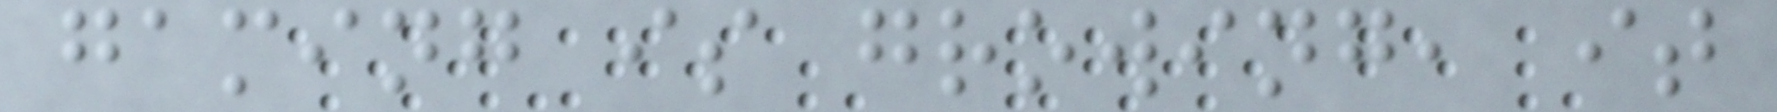gaming is growing, it
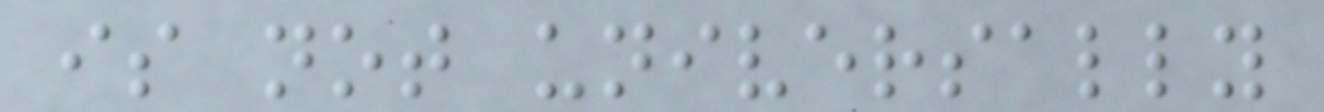is not universally
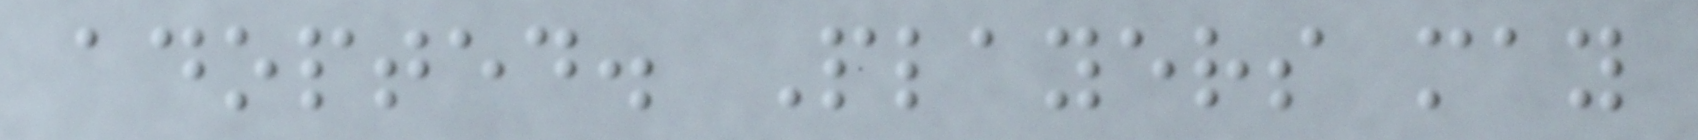adopted. Players may
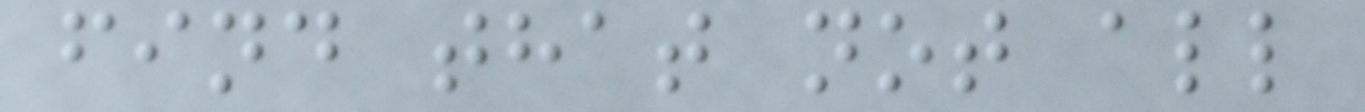find that not all
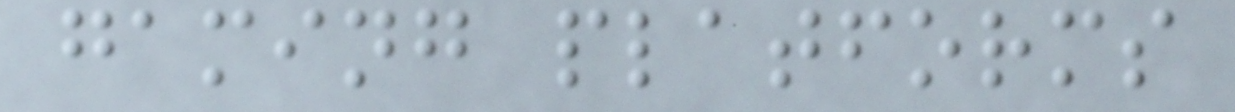gaming platforms
